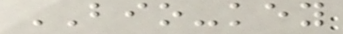BIO-key
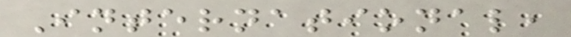International,
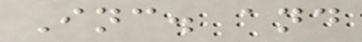Inc. and
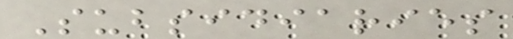Subsidiaries
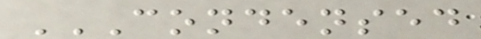CONDENSED
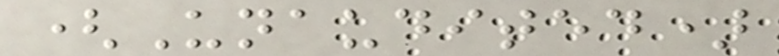(Unaudited)
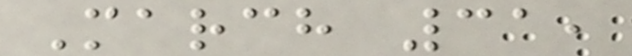March 31,
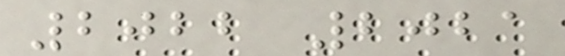2022 2021
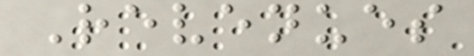Revenues
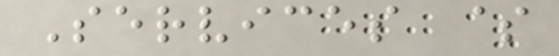Services $
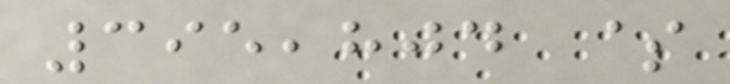395,804 $
